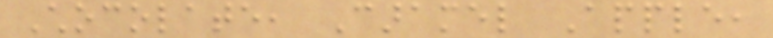Chocolate, Caramel Apple,
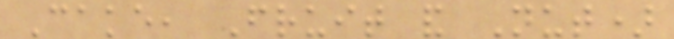Cake, Fruit and Nut)
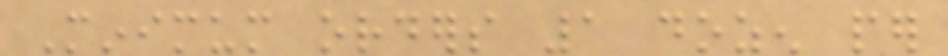Minimum orders 1 dozen per
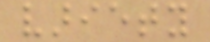variety
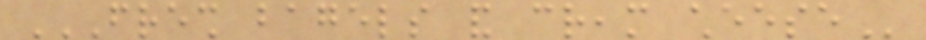FRESH BAGELS AND CREAM CHEESE
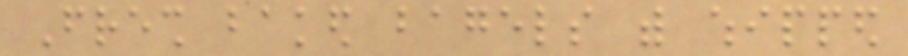Fresh baked bagels with whipped
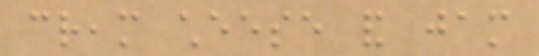cream cheese and jam
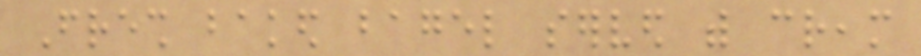Fresh baked bagel served with cream
